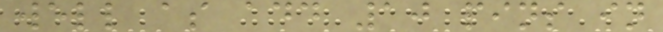well as add 10 pins in
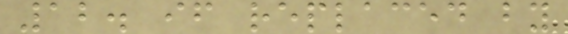12. if replaced by
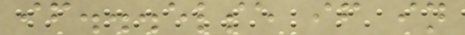if...else if in
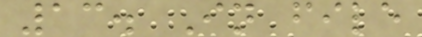13. In file
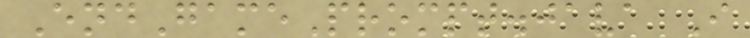EndGamePrompt.java I
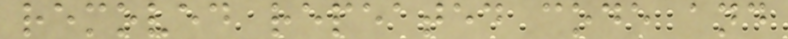removed repeated code and
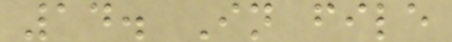14. In file
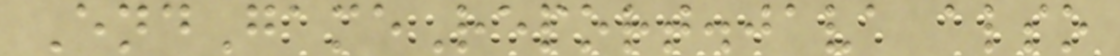EndGameReport.java also
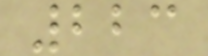223
